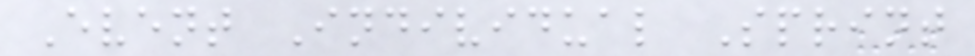Event Individual Sprint
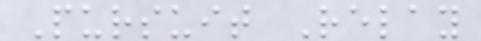Pursuit Relay
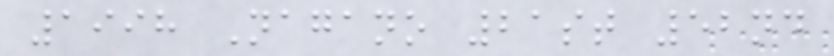1998 Nagano 21st 52nd
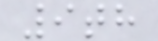9th
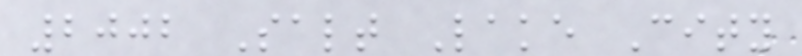2002 Salt Lake City
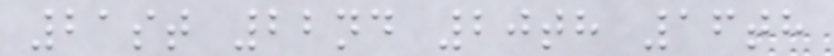21st 22nd 20th 16th
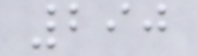290
